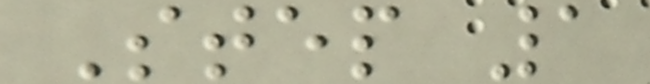Step 1
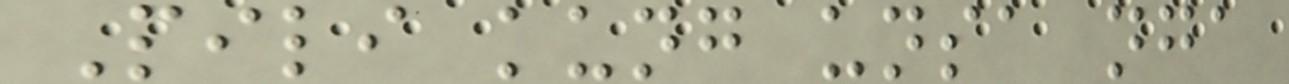Pili kung unsa nga
